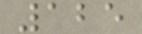125
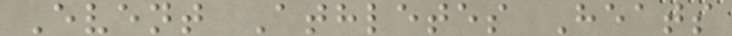Event Athletes Heats
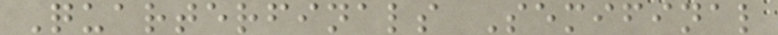Quarterfinals Semifinal
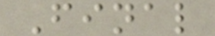Final
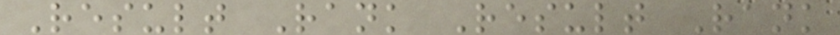Result Rank Result Rank
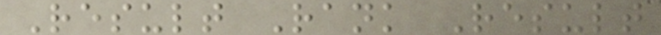Result Rank Result
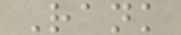Rank
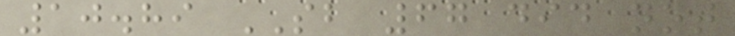10.89 SB 67 did not
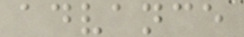advance
